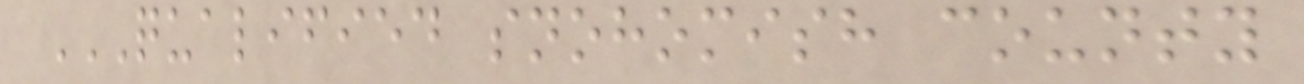QUALIFIED SNOHOMISH COUNTY
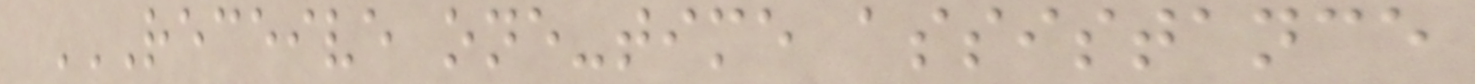RECEIVE ONE-TIME ASSISTANCE
